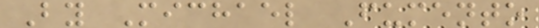By Michael Fumento
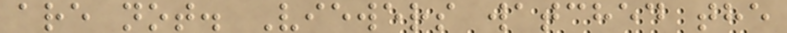are not. Viewers watched the
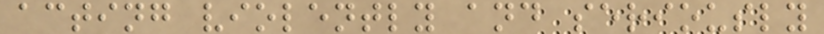acting violently and seriously
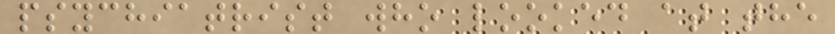psychiatrist who looked at the
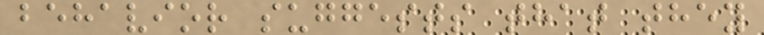behavior suggests that they
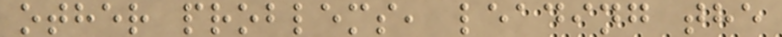other problems, leading the
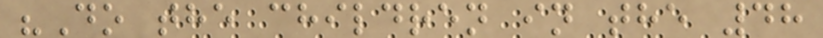"Do the children in the 48
